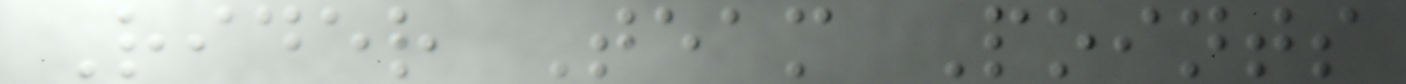Rider Team Points
